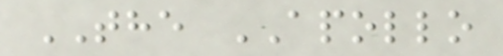THE APOLLO
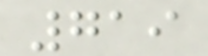719
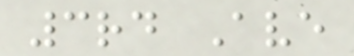3rd Ave
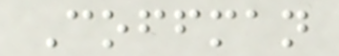Coffman
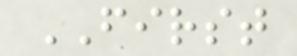FIRST
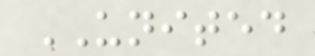UNITED
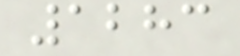1283
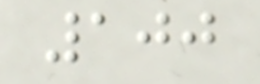100
